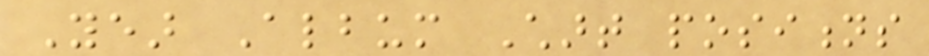Year Album Chart positions
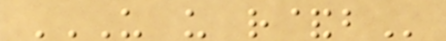US US R&B
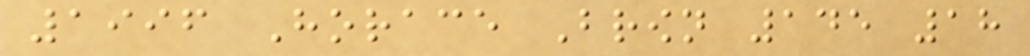1996 Horace Brown 145 18
